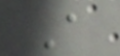A
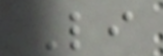Li
